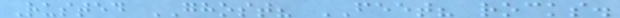Rusted GHOST? FEET? rocks.
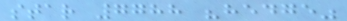star 7788 "hedge"
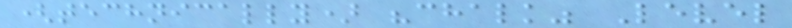(technically) "chalk" Level
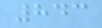843
